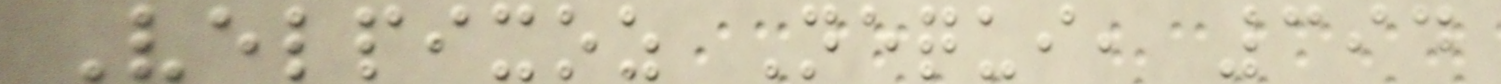Velpixoz Nequi, 394
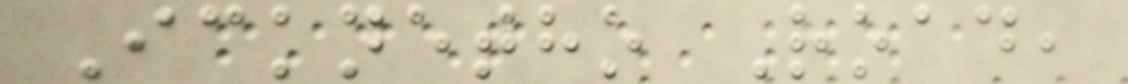Icknetho Road,
